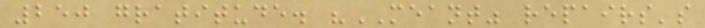250 gratitude. "MEANT" repairs's
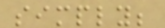simply;
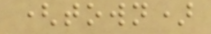(town)
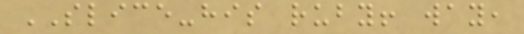SLICE-his ruby! way,
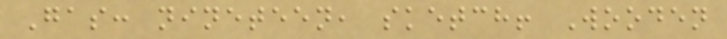Gas: nineteen, sketch! Wooden
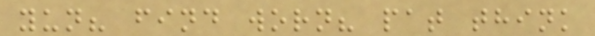yun? find worn? pat think
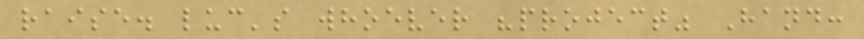raise. luc's whoever "project" Hand:
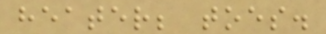heater; toes.
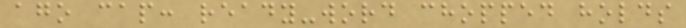ago cap: ready-word chopped holds
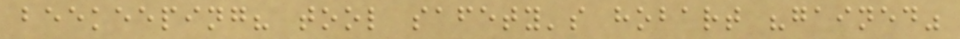beekeeping? tool safety's hobart "gained"
